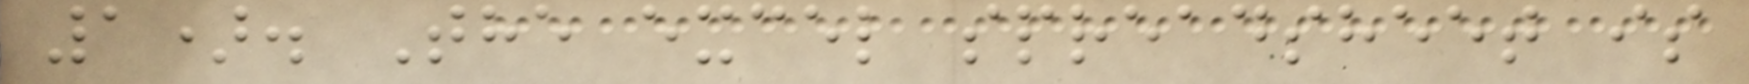1). The excel spreadsheet is
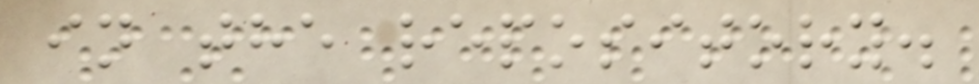in the repository.
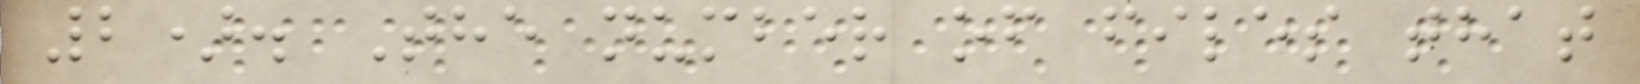2). The number of files that
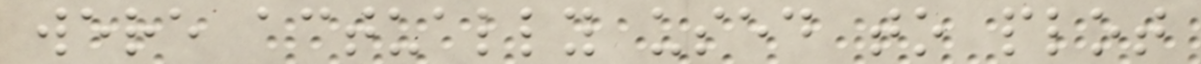were actually used to plot
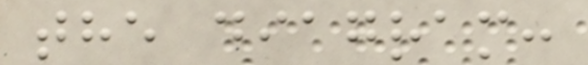the diagram:
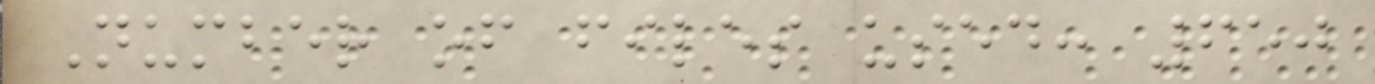Number of files used: 650
